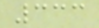333
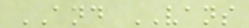AND VANS
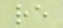re
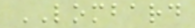LOMBARD
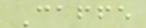Caffe
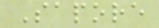Sapore
